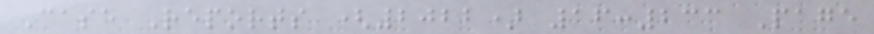Case Reports (2022) 16:233 Page
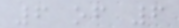6 of 6
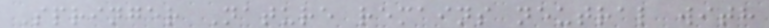Springer Nature remains neutral with
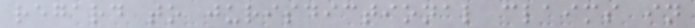regard to jurisdictional claims in
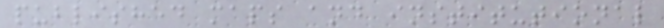published maps and institutional
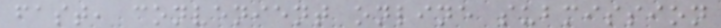fast, convenient online submission
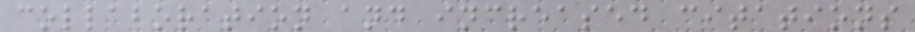collaboration and increased citations
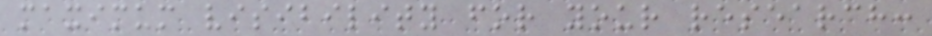maximum visibility for your research:
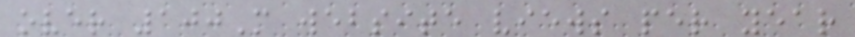over 100M website views per year
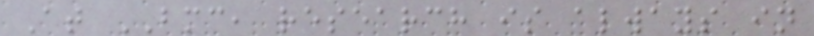At BMC, research is always in
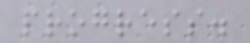progress.
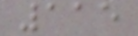115
